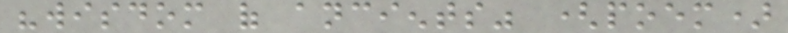"wisdom of ancients" (poem)
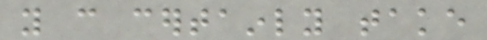you can certainly take
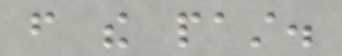from the past.
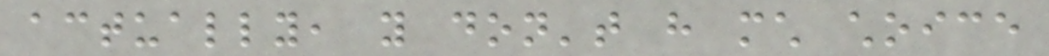actually, you don't have much choice
